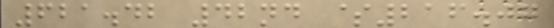621.42 42nd $216.07
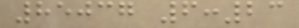85037 6:23
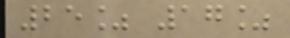25% 17%
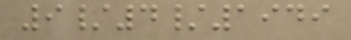9/4/1949
